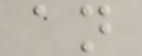an
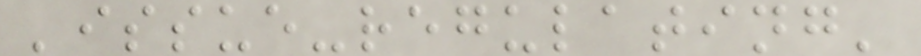'issue-regulating'
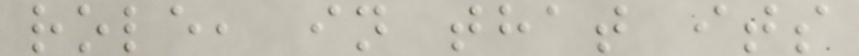role, in that its
